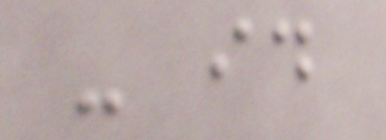- id
